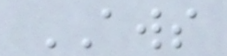AWS
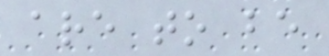are to be
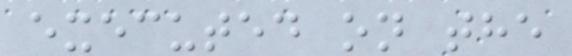executed on the
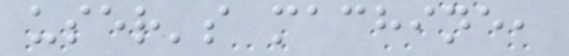user's machine,
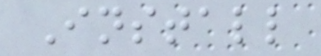Install
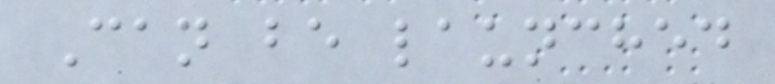Can be launched
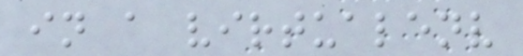in a virtualenv
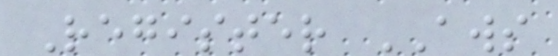Register AWS
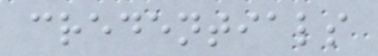credentials
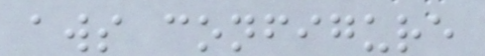aws configure
